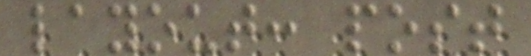layout: post
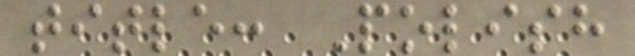title: Polish
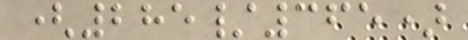(285/365)
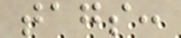tags:
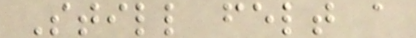Still felt a
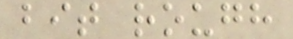bit rough
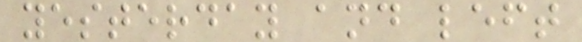yesterday and left
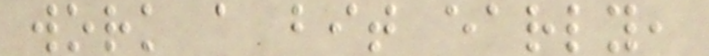work a bit early,
